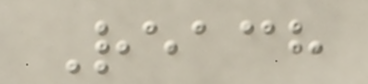Reach
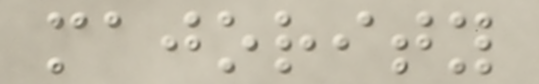majority
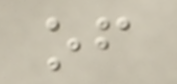of
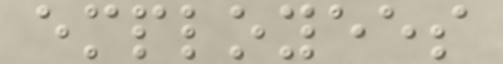employees
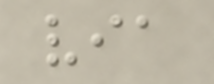via
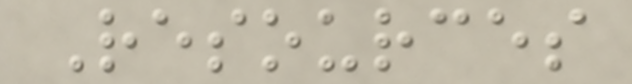Resources
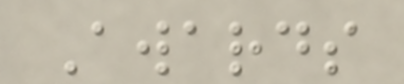Awards
